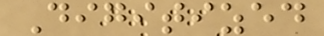Digitized
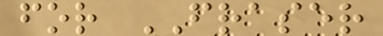for FRASER
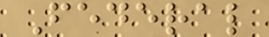Federal
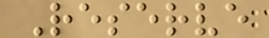Reserve
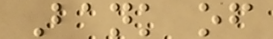Bank of
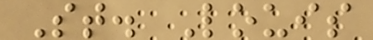St. Louis
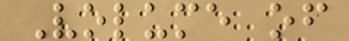Volume of
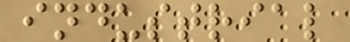industrial
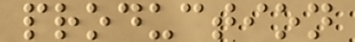production
